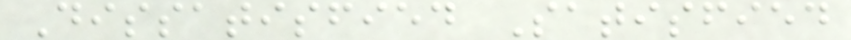Dissatisfied Satisfied
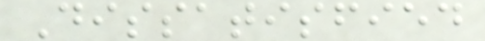Dissatisfied
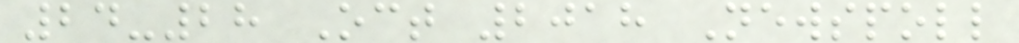24-28 Oct 2018 Newspoll
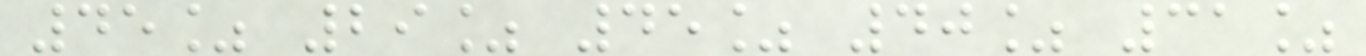45% 29% 45% 40% 31%
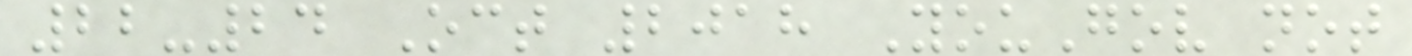22-24 Oct 2018 YouGov not
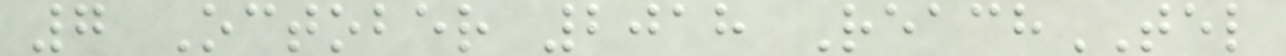7 October 2018 ReachTEL
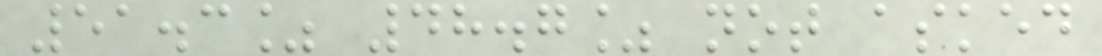51.3% 48.7% not asked
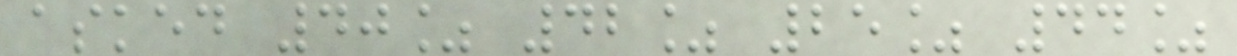asked 40% 42% 25% 44%
